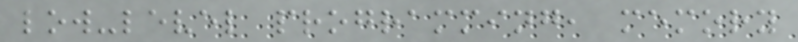low-level programming, memory
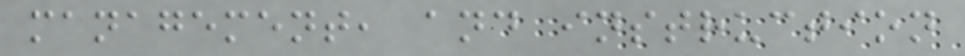management, and instruction
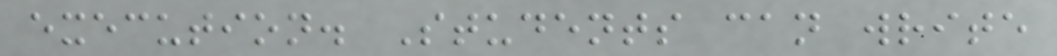execution. Students can write
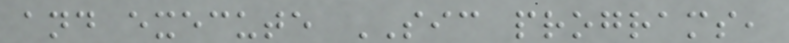and execute SIC programs,
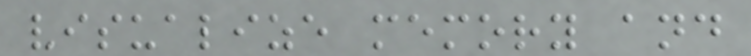visualize memory and
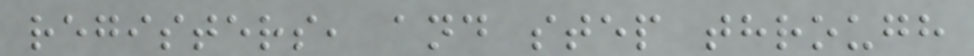registers, and step through
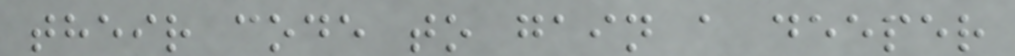their code to gain a deeper
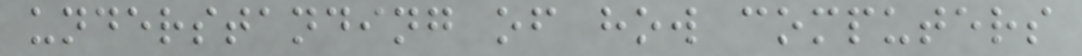understanding of how computers
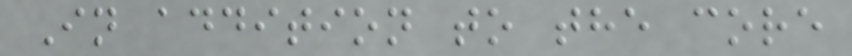In addition to the core
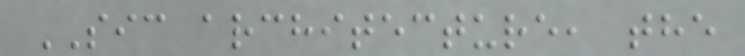SIC architecture, the
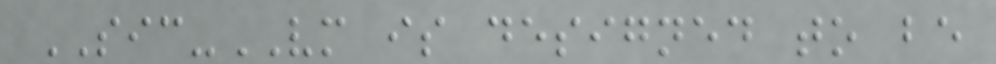SIC-VM is designed to be
